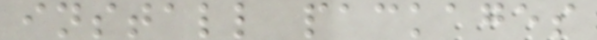install packages
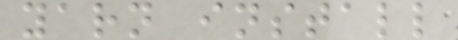yarn install
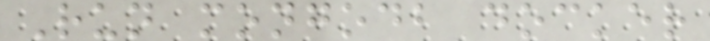Run mongodb docker
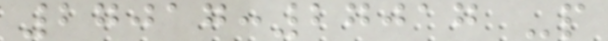27017:27017 -p
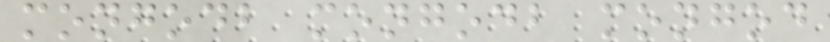mongodb mongodb mongod
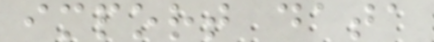import data
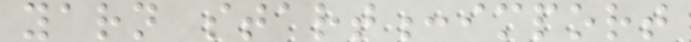yarn start:import
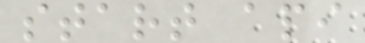start api
